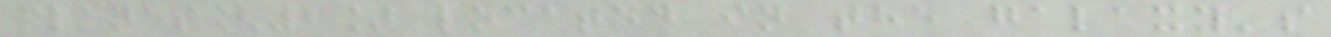planet[2] located in the galaxy's
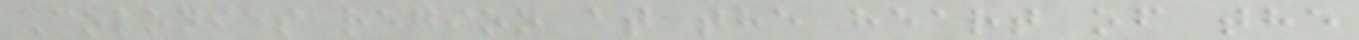Colonies region at the heart of the
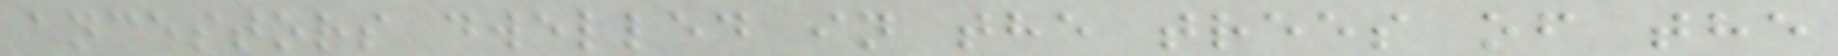ancestors dwelled in the trees of the
